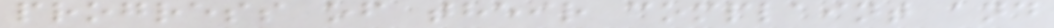progress of their complaint and
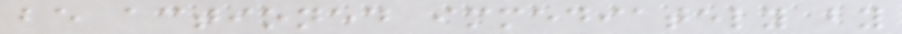be actioned immediately by
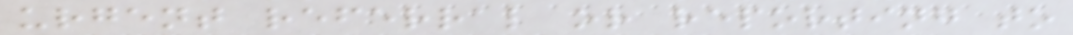urgent referral or reporting to
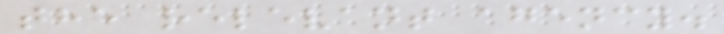the relevant agency.
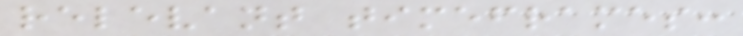relevant timeframes:
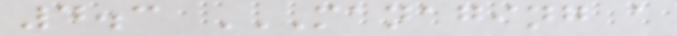4.3 MANAGING A
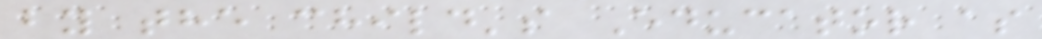by the child's Educator as
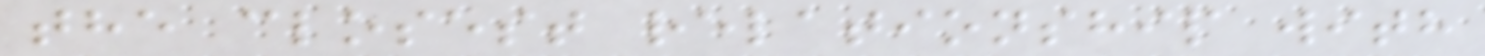the closest relationship with
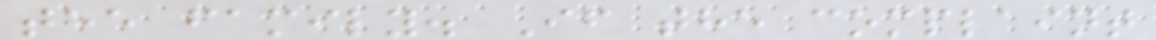the family. If the complaint
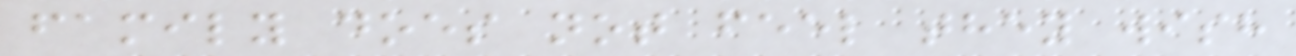family does not feel they wish
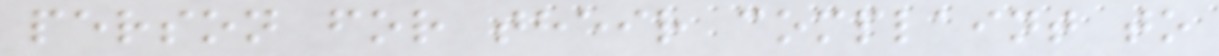person for their complaint to
